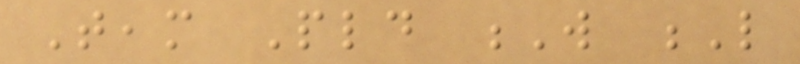Team Pld W L
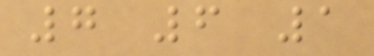7 6 1
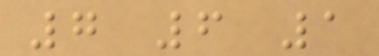7 6 1
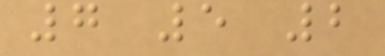7 5 2
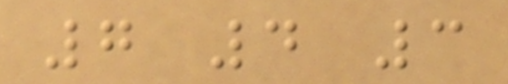7 4 3
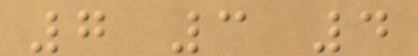7 3 4
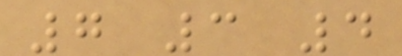7 3 4
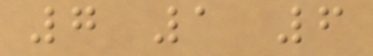7 1 6
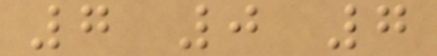7 0 7
